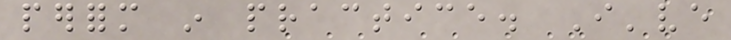perform in practice. I've
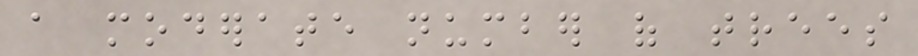a moderate number of trees
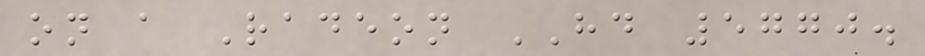on a Radeon HD 5770.
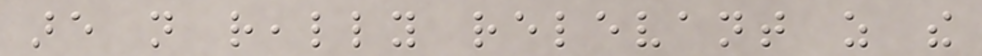are not really relevant as the
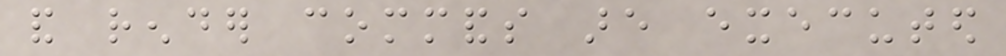and render commands are executed
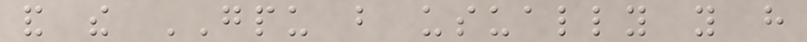and the GPU but usually you have
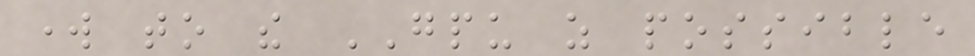work to the GPU as possible
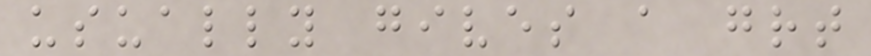usually gives a great
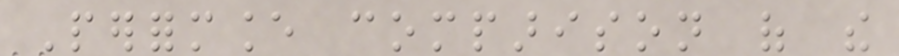Performance comparison of the
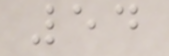54
